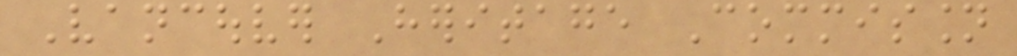Vancouver Heritage Commission
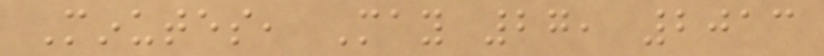Minutes, May 27, 2013
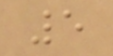5
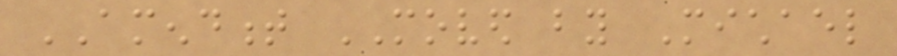AMENDMENT MOVED by Michael
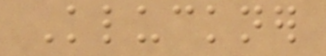Kluckner
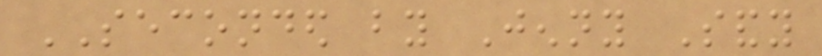SECONDED by Jenny Sandy
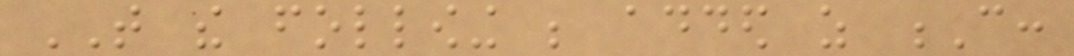THAT the following be added as C:
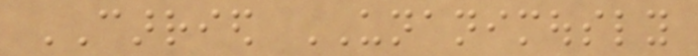CARRIED UNANIMOUSLY
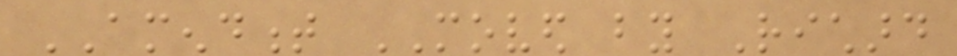AMENDMENT MOVED by Richard
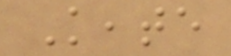Keate
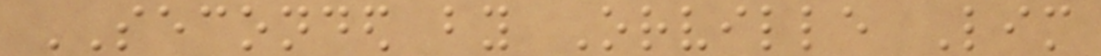SECONDED by Orville Lim
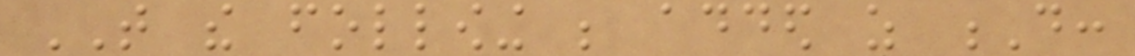THAT the following be added as D:
